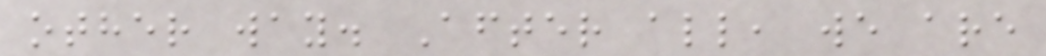other way. After all, we are
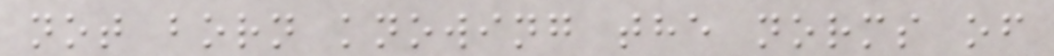not born knowing the norms of
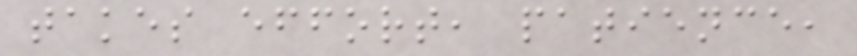takes effort, patience,
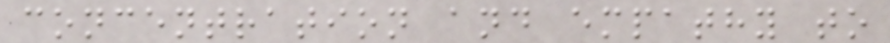concentration and empathy to
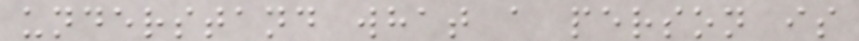understand what a person is
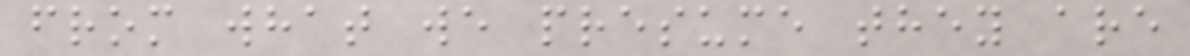from what we presume they are
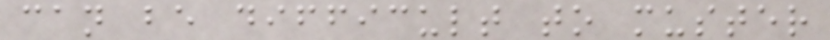can be difficult to muster
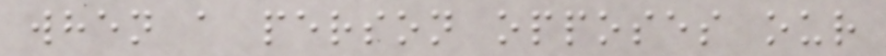when a person opposes our
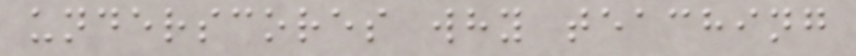underscores why teaching
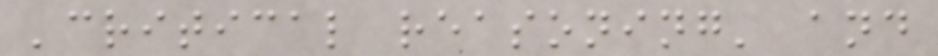'critical reasoning' and
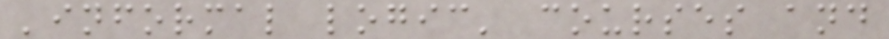'informal logic' courses and
